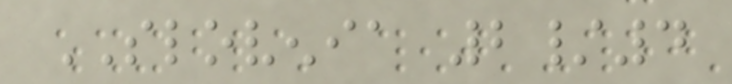SLOVENIA 2/4
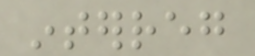interreg
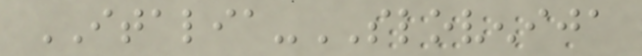ITALIA-SLOVENIJA
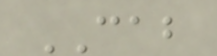CAB
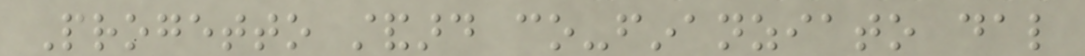Progetto standard co-finanziato dal
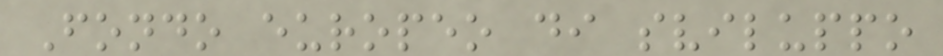Fondo europeo di sviluppo
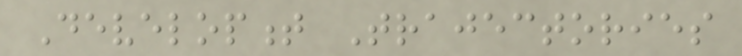Development Trajectories
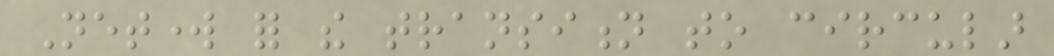Network for the transition to circular
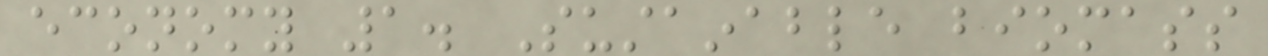economy 1. Sustainable biomass
